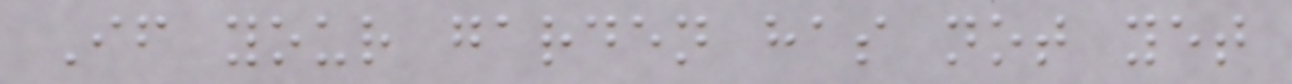If your garden has not yet
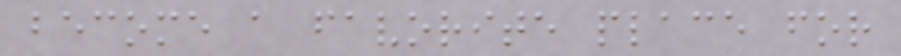become a favorite place for
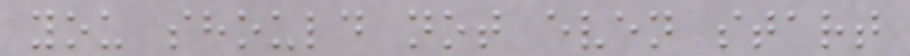you should not even start
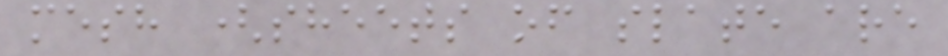mesh (sheets of slate are
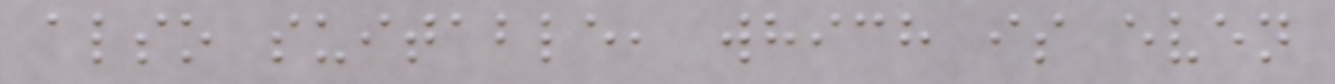also suitable, which is even
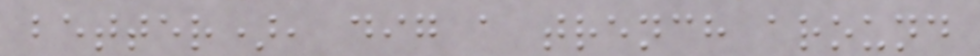better), dig a trench around
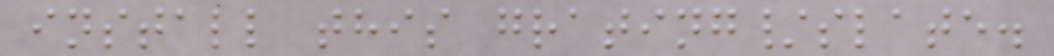install this grating/slate.
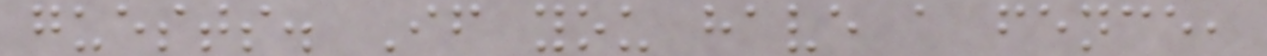guests. If you have a fence,
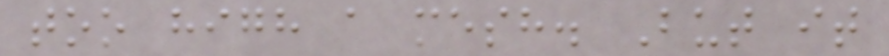too high a mesh. But it
